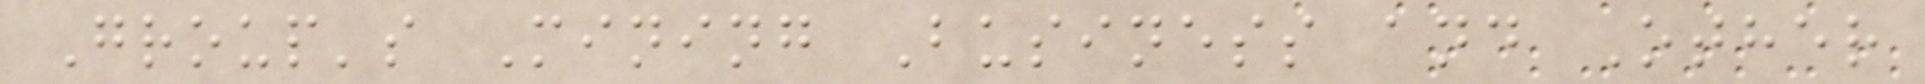Group's Mining Business and Other
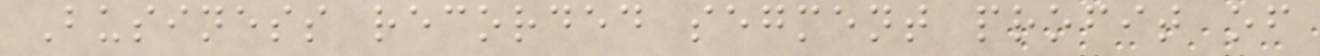Business recorded segment profit of
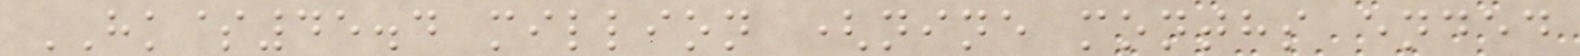HK$45.4 million (nine months ended
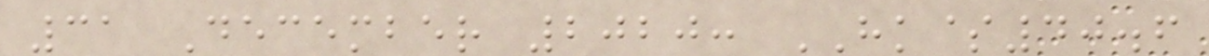31 December 2020: HK$40.6
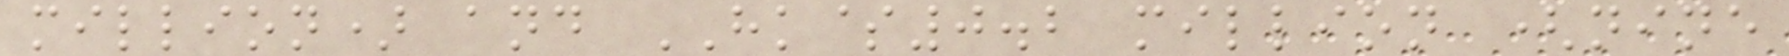million) and HK$0.2 million (nine
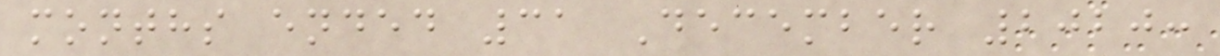months ended 31 December 2020:
